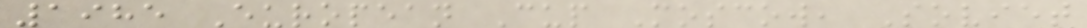1985 European Cup Moscow, Soviet
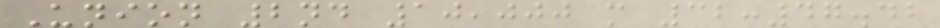Union 2nd 10,000 m 32:47.42
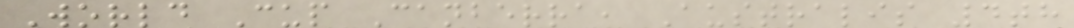World Cup Canberra, Australis 4th
